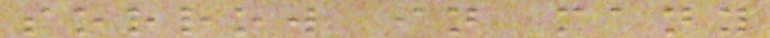sorrow in many
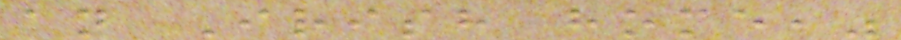an Irish home,"
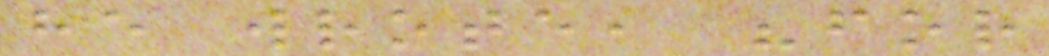he wrote, "for
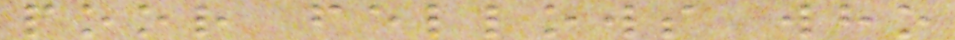poor fellows who
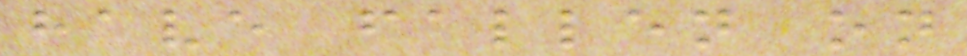have fallen on
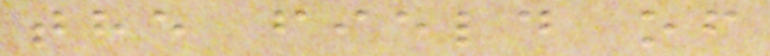the field of
